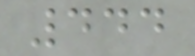444
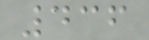436
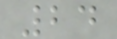24
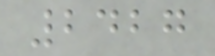2427
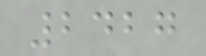2427
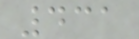431
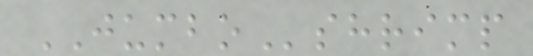JUMBOshrimp
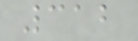312
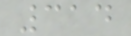314
